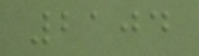2104
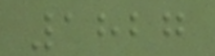1827
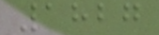1827
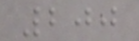200
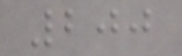200
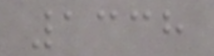1338
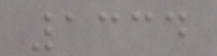1334
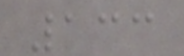133
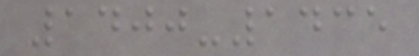1400-1435
